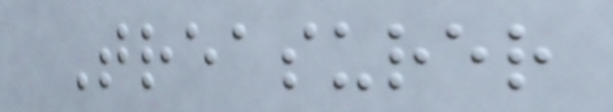Treasurer
